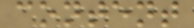content
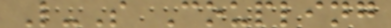L-S Coupling
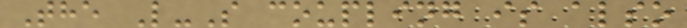The L-S coupling is also
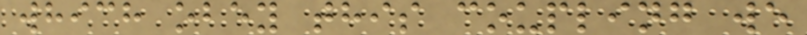which obey this coupling we
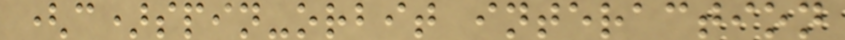(c)spin-orbit interaction
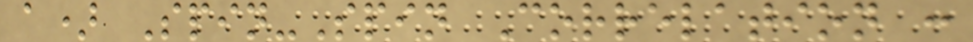a) Spin-Spin Correlation :
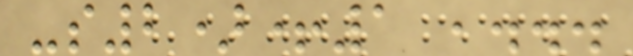-s2)+1 ,...
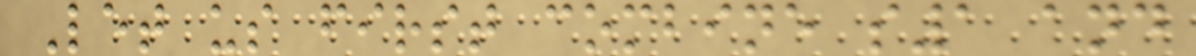Let us first combine s1 and
